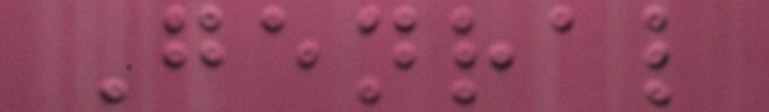Genral
